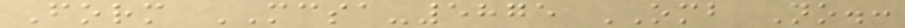Form MCSA-5875 OMB No.:
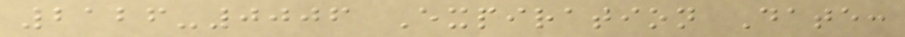2126-0006 Expiration Date:
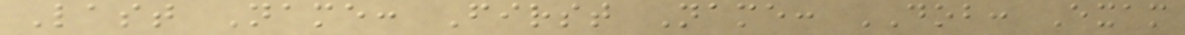Last Name: First Name: DOB: Exam
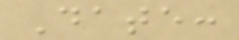Date:
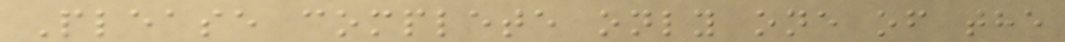Please complete only one of the
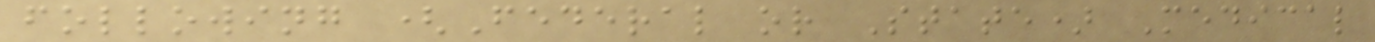following (Federal or State) Medical
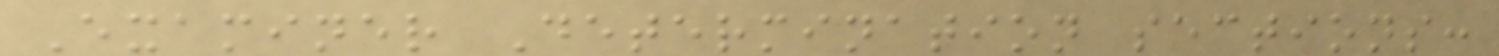Examiner Determination sections:
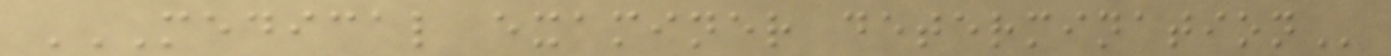MEDICAL EXAMINER DETERMINATION
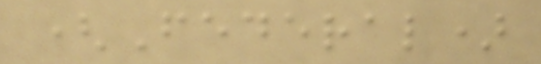(Federal)
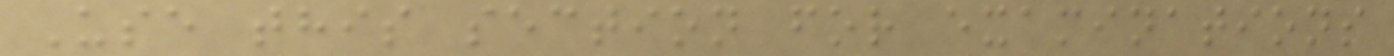Use this section for examinations
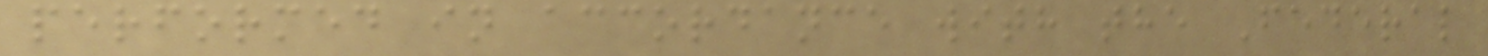performed in accordance with the Federal
